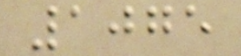1075
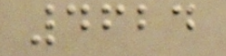4624
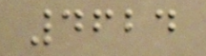4624
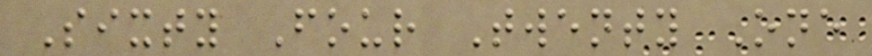Sixty Four Twenty One
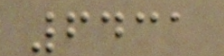6431
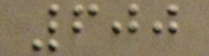600
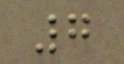7
